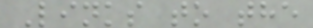Links to the
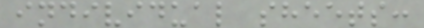individual sheets:
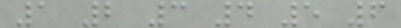1 2 3 4 5 6
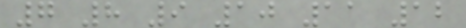7 8 9 10 11 12
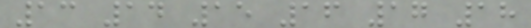13 14 15 16 17 18
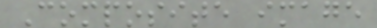Composite image
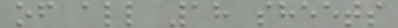of all 18 sheets
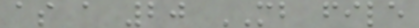as a 20 MB file
